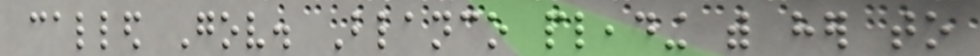called Gov. Blanco pleading with her to
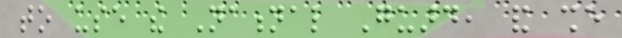to use the National Guard, and she
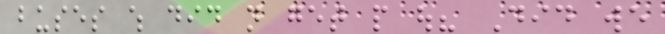buses which did not get people out? Did we
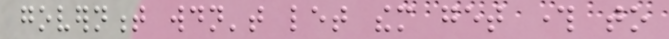government wouldn't let them get through to
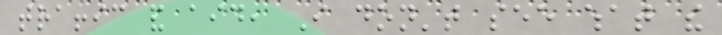traffic and aid, I don't see what the
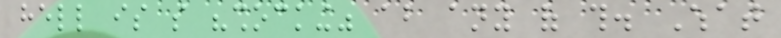hell is so "shocking" about any of this. What
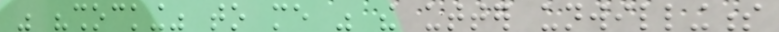was "shocking" to me was the utter unwillingness
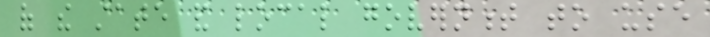of the state and local government to use
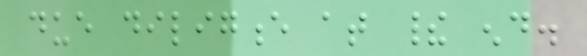due diligence at their end.
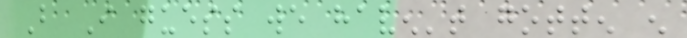But I guess we haven't gotten enough
